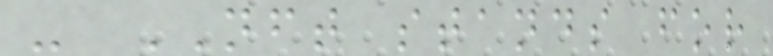- NFT stands for
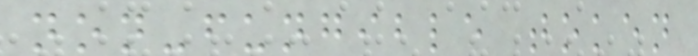non-fungible token
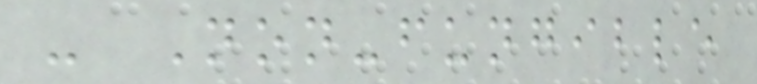- Non-fungible
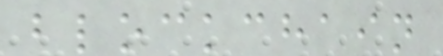blockchain
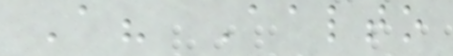A? Aalto
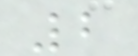2
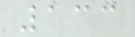133
